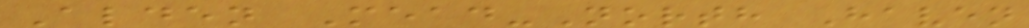Alden Mead-North Haven
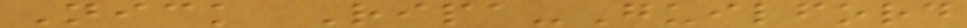Nick Ripa-Guilford
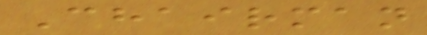Chairman
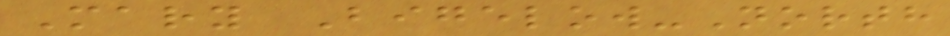Mary Bigelow-North
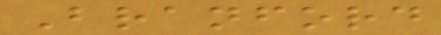Branford
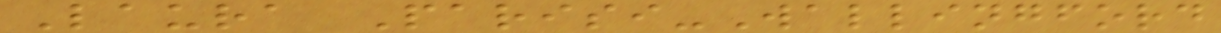Laura Parisi-Wallingford
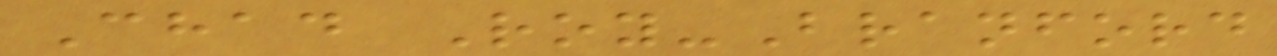Chad Roy-Branford
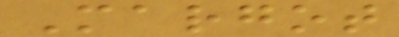Margot
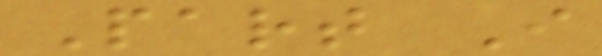Part I
